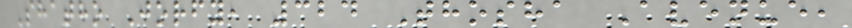Shatho Jorfy, 324 Thosha Avenue,
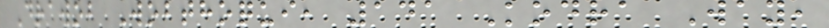Drawob Wobthoqui, 141 Kodra Way,
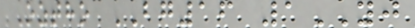Oztho BG16 1YJ
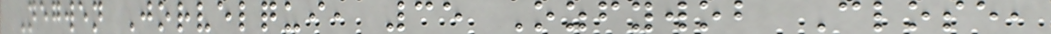Negwen Jorvelqui, 35 Ozfywob Close,
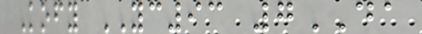Kofy YC93 7DA
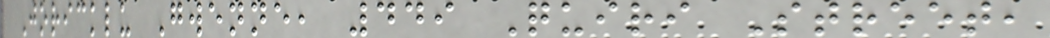Joricklu Gwenne, 449 Quiri Street,
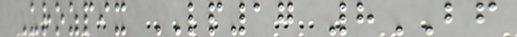Urozpix LP17 8BF
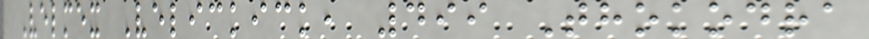Velmex Velickick, 499 Thokodra
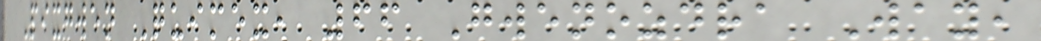Pixgwen Quimex, 66 Gwenozdra Way,
